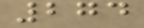274
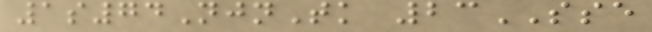1s74NjnTk 23SSE
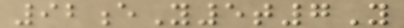92eY5t7Y
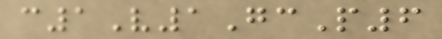c1V1GcP6
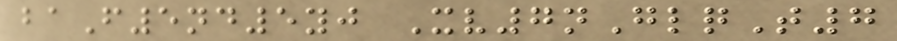baF5nd5yj Xv7nGlqT7
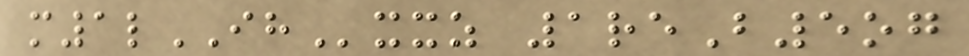m1lIHxxz 1reB5og
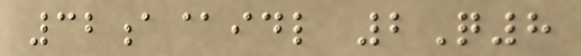32a@idl 2Q8
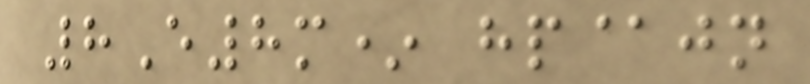8E8m* hp@jn
